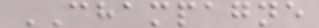CHAMPAGNE
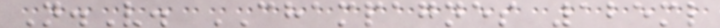N.V. CHAMPAGNES 125ml
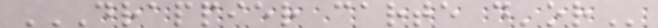DRAPPIER CARTE D'OR
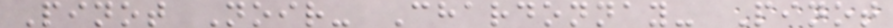Pinot Noir- Chardonnay- Pinot
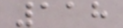118
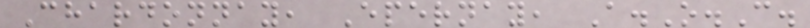Chardonnay, Epernay, A.O.C.
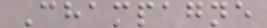Champagne
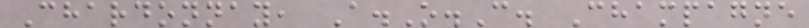Chardonnay, A.O.C. Champagne
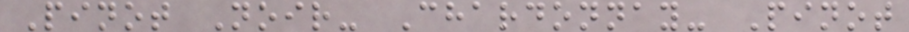Pinot Noir- Chardonnay- Pinot
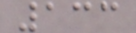133
